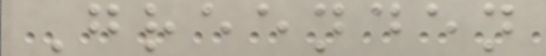Greenden
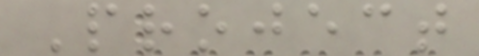Project
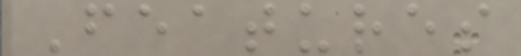Features
